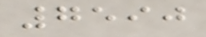7590
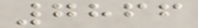7866
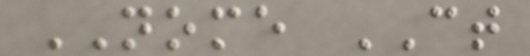NOME CT
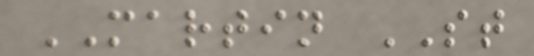MARTIN ST
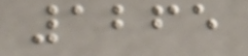1265
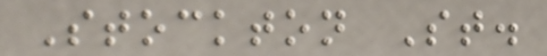Stockton St.
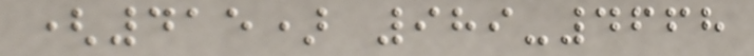(415) 989-4668
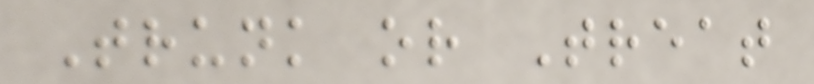Trunk or Treat
